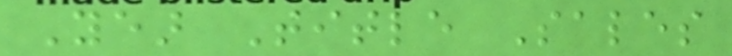Year Title Sales
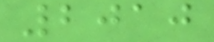2010
